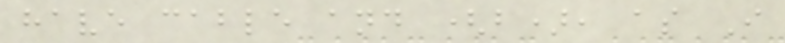have cable and (b), as I
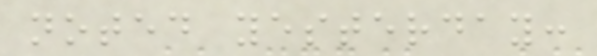noted yesterday:
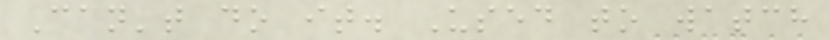Can't do it. Used to watch
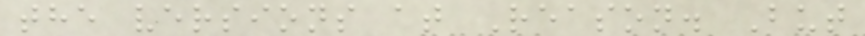the versions at Reason. But
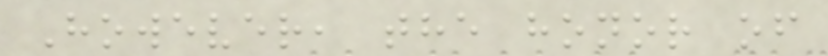However, the honor of
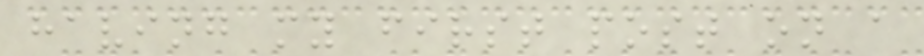having my first post on a
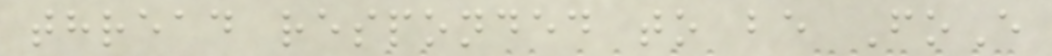thread responded to be FoE
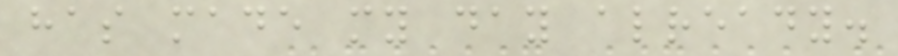has made my day already.
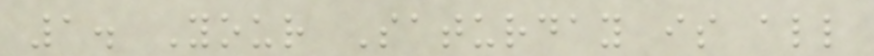1. Your Saturday is all
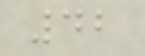42
